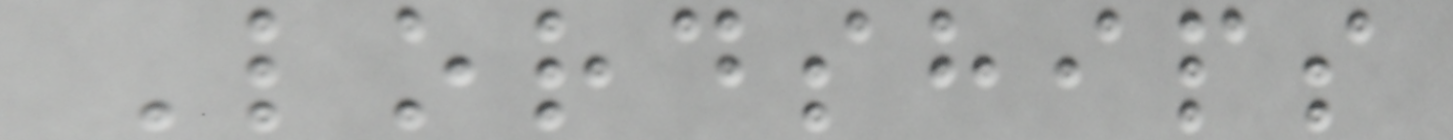Lordships
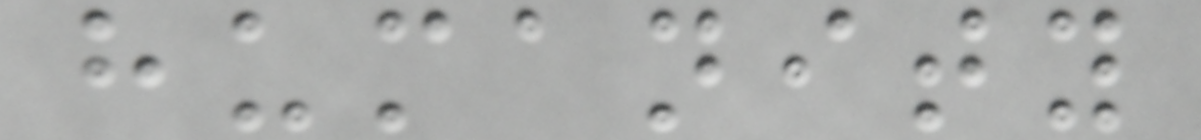humanity
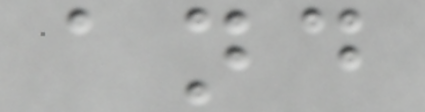and
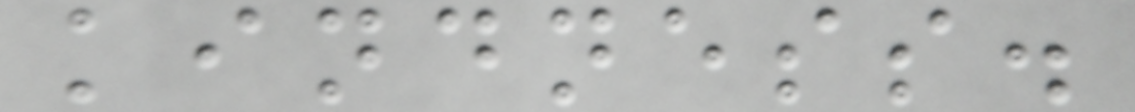kindness.
